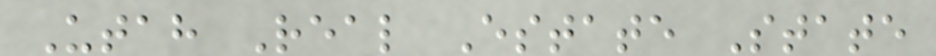Utah Real Estate State
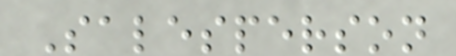Salesperson
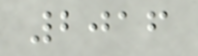2016
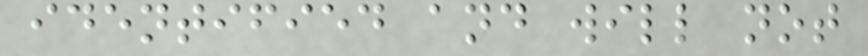identified and will not
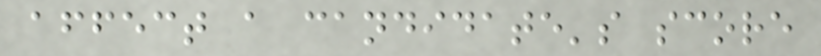affect a candidate's score
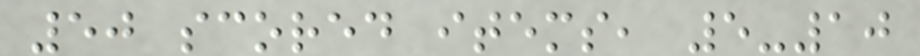50 scored items, 5-10
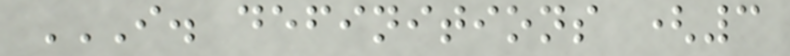I. DEFINITIONS (3
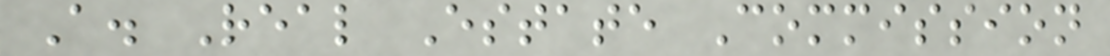A. Real Estate Commission
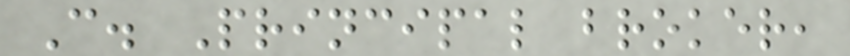C. Principal broker,
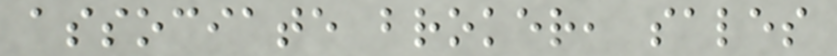associate broker, sales
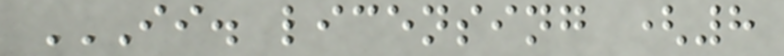II. LICENSING (8
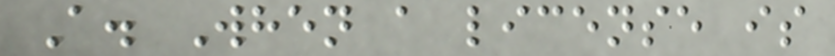A. When a license is
